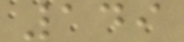149
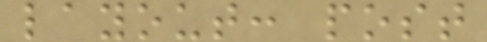layout: post
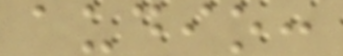audio:
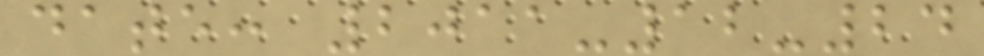date: 2011-12-24
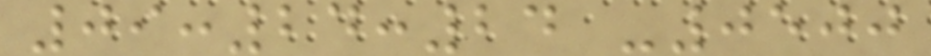09:24:24 -0500
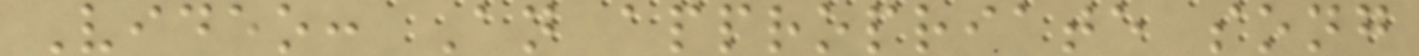Video: An appropriate song
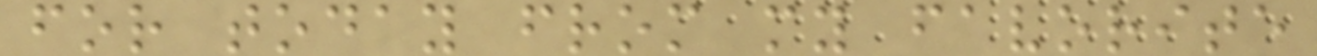for today from my favorite
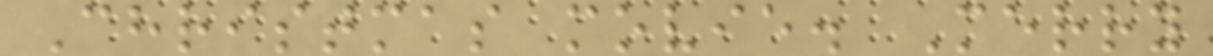Christmas movie. Merry
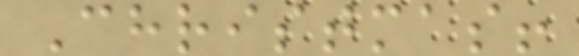Christmas!
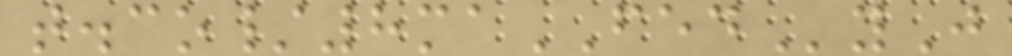t.co/8maFEDyJ
